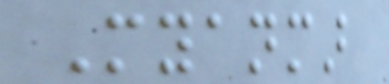Myanmar
